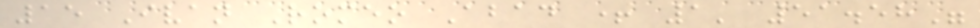15 Ivan Romeo Abad + 1' 51.58"
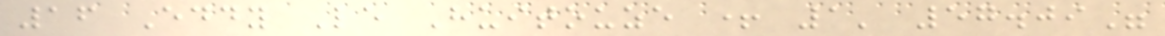16 Eddy Le Huitouze + 1' 57.09"
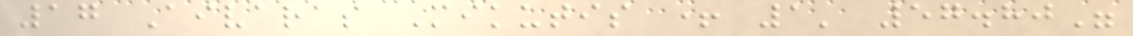17 Aivaras Mikutis + 1' 57.80"
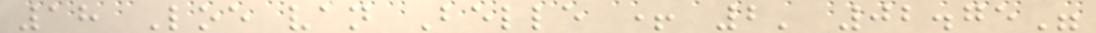18 Loe van Belle + 2' 02.75"
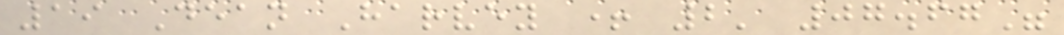19 Dean Harvey + 2' 07.67"
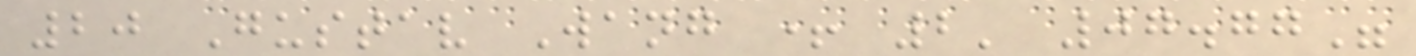20 Gustav Wang + 2' 07.77"
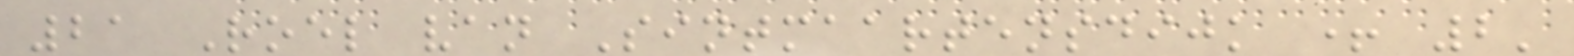21 Roel van Sintmaartensdijk + 2'
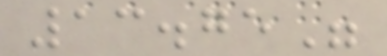13.75"
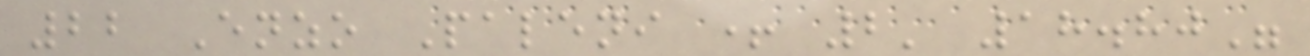22 Enzo Paleni + 2' 18.80"
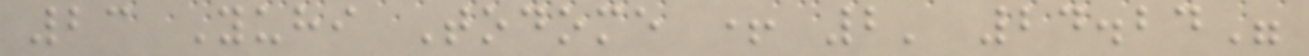23 Yuhi Todome + 2' 24.24"
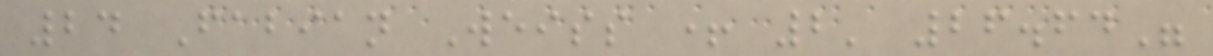24 Fabian Weiss + 2' 26.64"
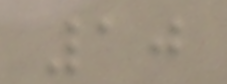10
